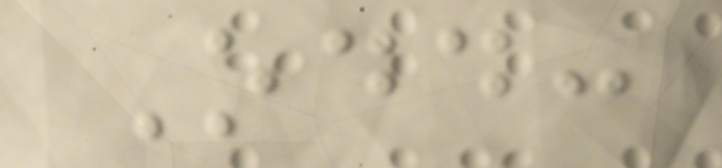Odd:
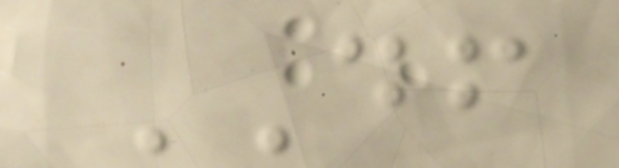DF
